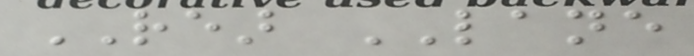REAR LANE
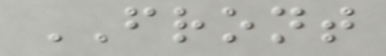FRONT
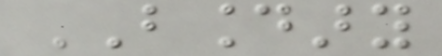BOUNDARY
